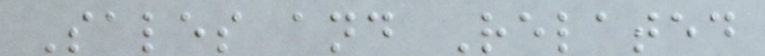Sales and Related
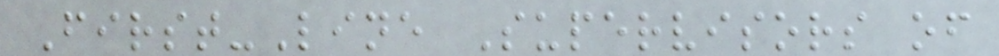First-Line Supervisors of
